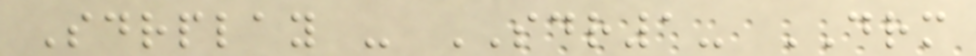Sdrplay - SDR1- DRM
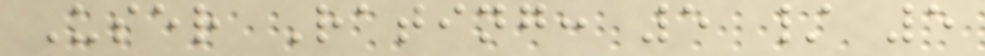User Rating: 5 / 5
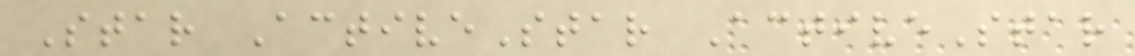Star ActiveStar ActiveStar
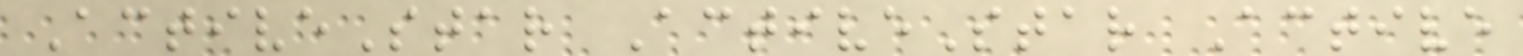ActiveStar ActiveStar Active
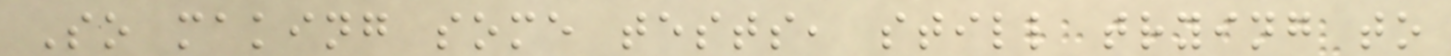So making some tests, still trying to
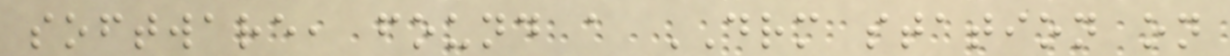software, found a DRM station on
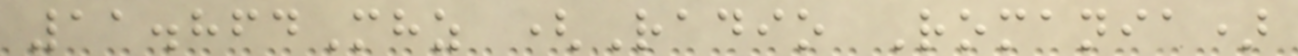11.864Mhz (Radio Romania)
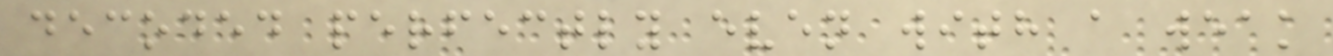decoded perfectly even with a weak
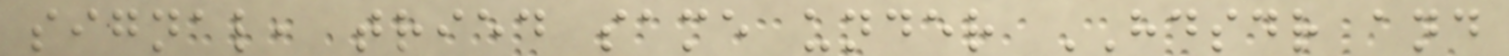signal, tried same under HDSDR and
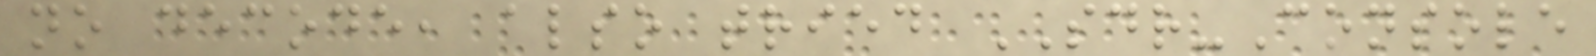no decode, also tried SDR-Console
